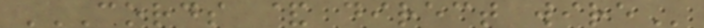CORDS & DIRECT WIRE
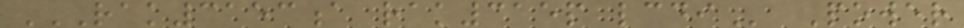RAK3153A RAK315P LCDI Power
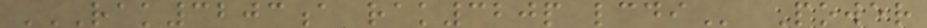RAK3203A RAK320P LCDI Power
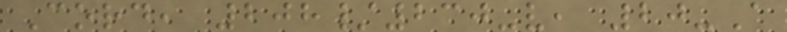Cord, 208/230-v, 20-A
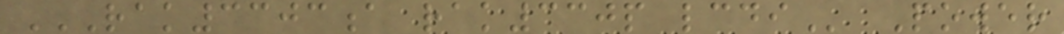RAK3303A RAK330P LCDI Power
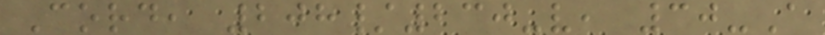Cord, 208/230-v, 30-A
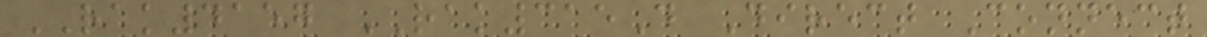RAK4157 RAK315D Direct Connect
